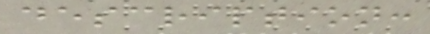description:
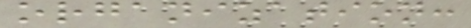organization:
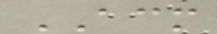ACM
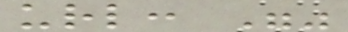url: ""
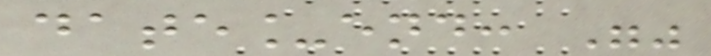date_end: ""
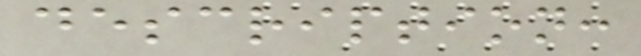description:
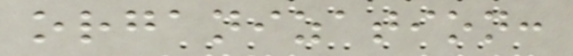organization:
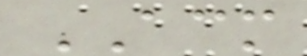ACM
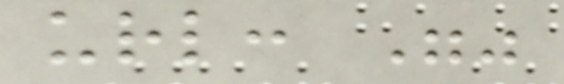url: ""
